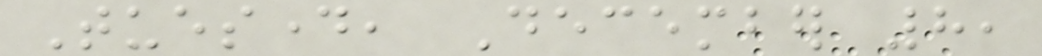Tuesday, December 8,
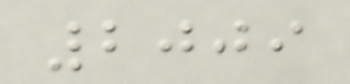2009
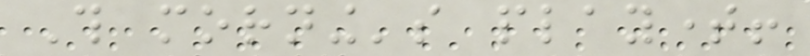This morning's playtime!
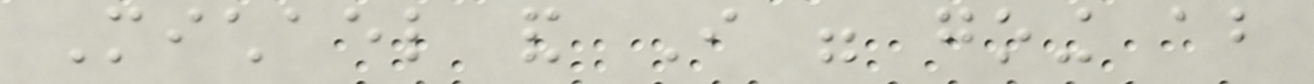Michael and I were going about
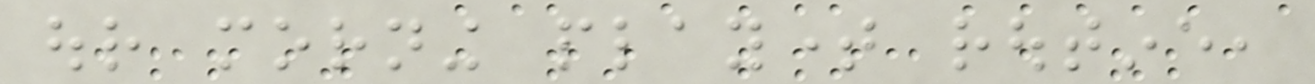our morning playtime routine,
